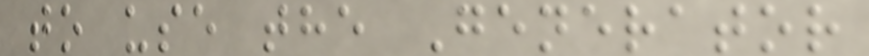to use the Generator
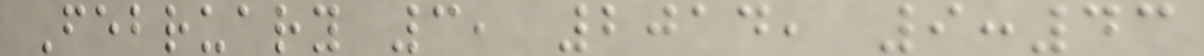February 3, 2014, 9:43
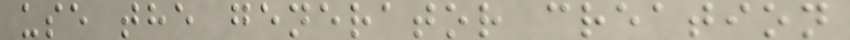use the generator creation
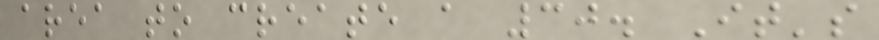area to create a 30. It's
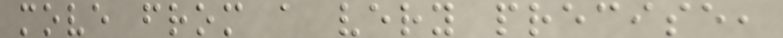move from a very precise,
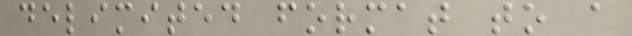delimited format to a
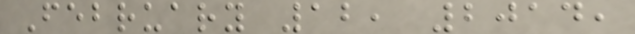February 12, 2014,
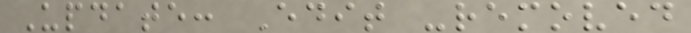Update: Edit -removed
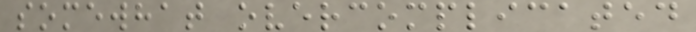somewhat overcomplicated
